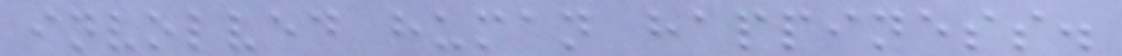involved human happiness.
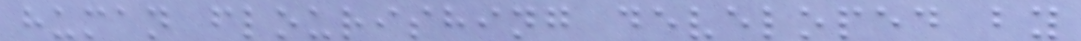human flourishing developed by
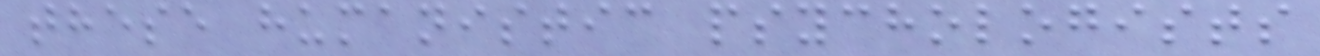these humanistic psychologists
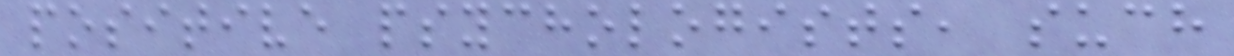positive psychologists, such
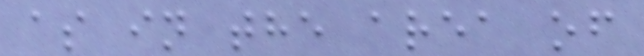as in the area of
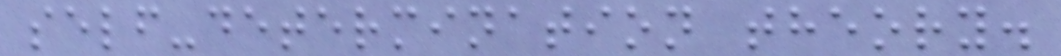self-determination theory.
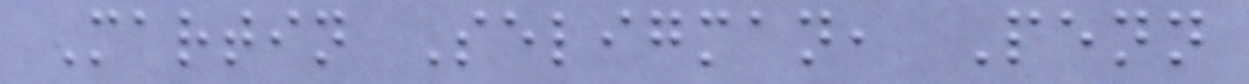Martin Seligman, Penn
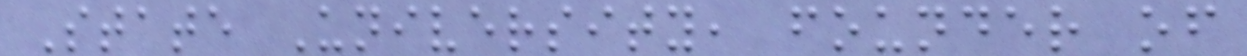State University, founder of
